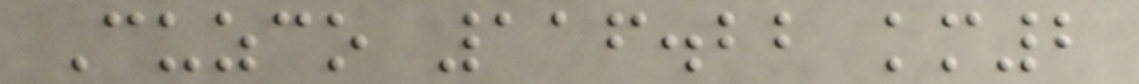Cuzco 116.22 km2
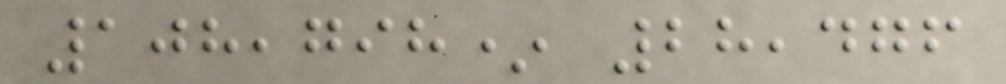108,798* 28,476
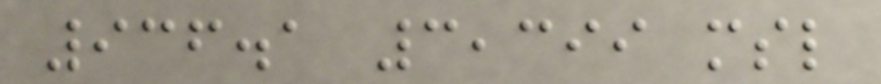936.1 3,399 msl
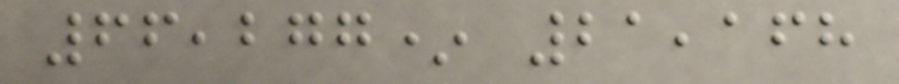66,277* 21,168
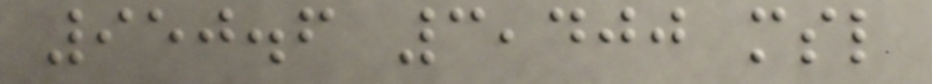950.6 3,400 msl
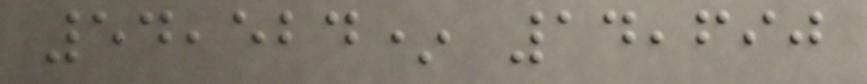54,524* 14,690
